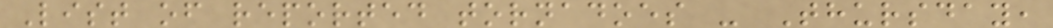List of reported tornadoes - Thursday,
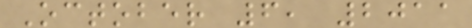October 6, 2011
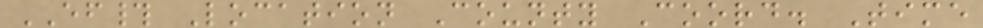EF# Location County Coord. Time
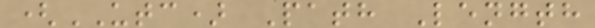(UTC) Path Length
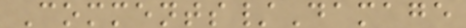Comments/Damage
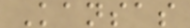Kansas
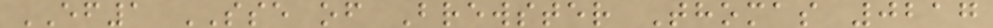EF1 SSE of Brewster Thomas 0217
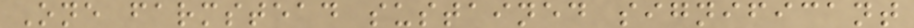One farmstead sustained significant
